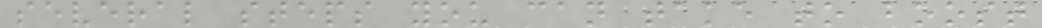several steps you can take to boost
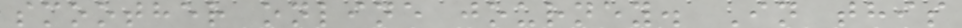smoother online journey. In this
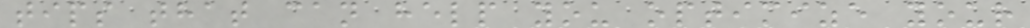tips that can help you optimize your
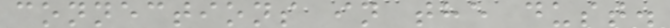connections in the dust.
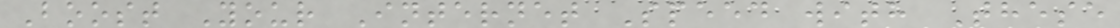Boost Your Internet Speed with These
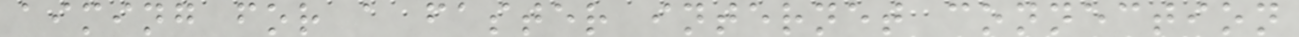aiming for a faster internet connection
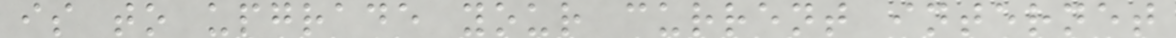is to upgrade your current internet
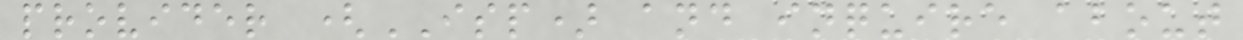provider (ISP) and inquire about
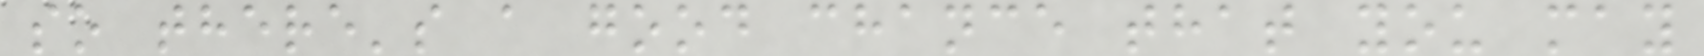so there's a good chance that you may
